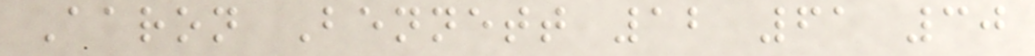Aaron Bennett 12 61 30
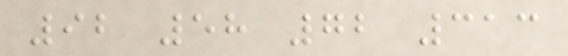92 58 72 313
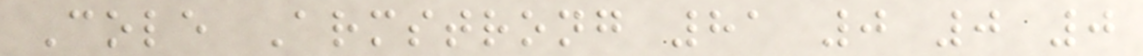Cole Armstrong 81 0 0 0
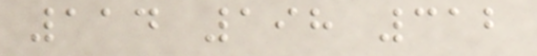114 198 312
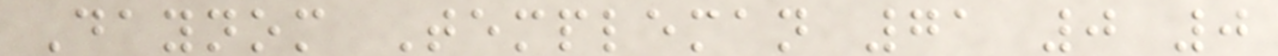Daynom Templeman 71 0 0
